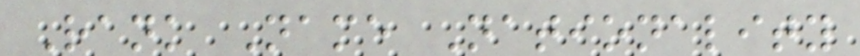Rank Name Nationality
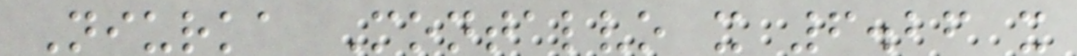Niurka Montalvo x 6.26 x
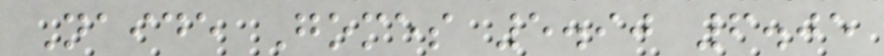Naide Gomes 5.90 6.05
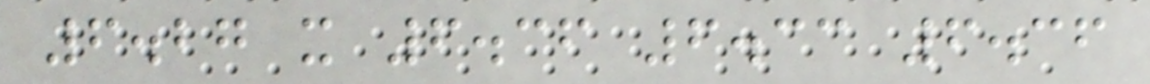6.27 x 6.36 6.33 6.36
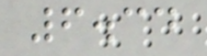6.34
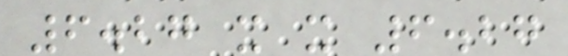6.27 x x 6.27
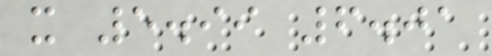x 5.99 6.01
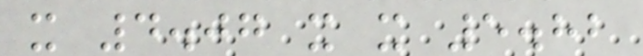x 4.07 x x 5.82
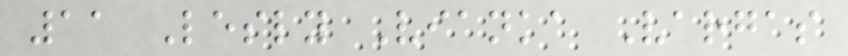11 Lesly Vianka Vargas
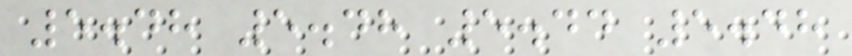5.48 5.48 5.44 5.48
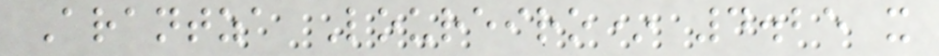Arantza Loureiro* 4.25 x
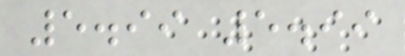5.99 5.99
